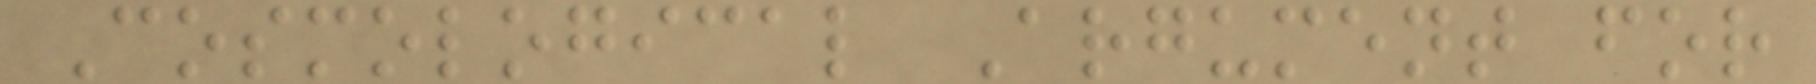Cosmological Argument for
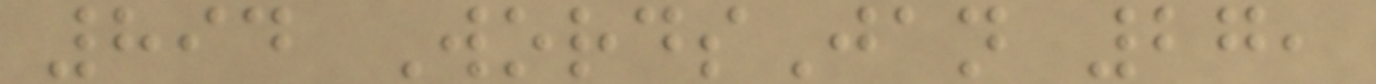894 WordsJan 27,
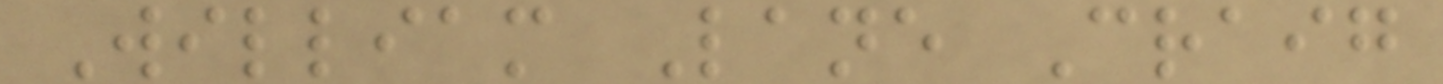William Lane Craig
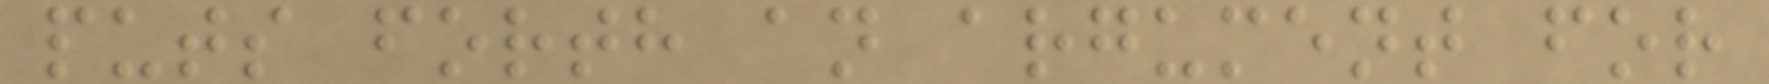puts forth an argument for
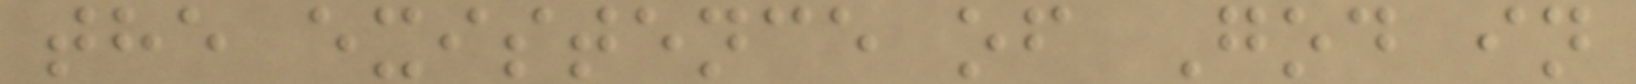the existence of God in
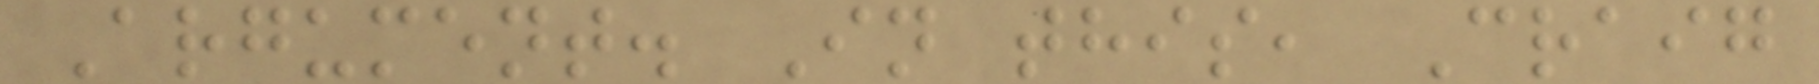Argument. In this, Craig
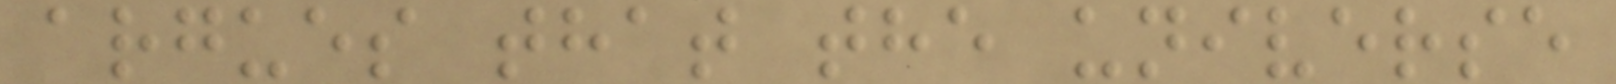argues that the universe
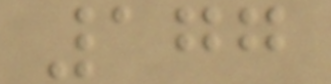177
